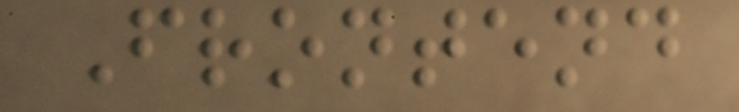Frontend
